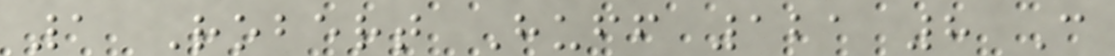1 Robert Huff 121 8 C
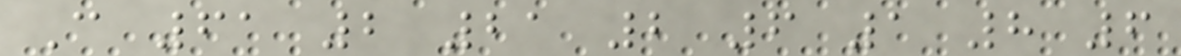C 61 2 21 2 6 1 8 6
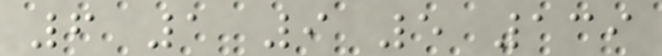6 1 9 5 139
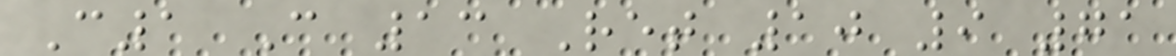C1 C 13 Ret 10 9 71
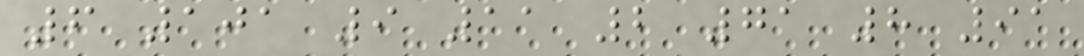6 101 9 11 2 71 8 91
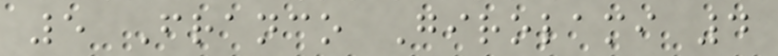5 Franco Girolami 4
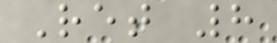Ret 8
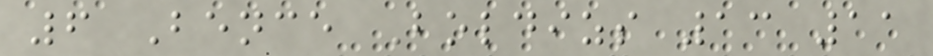6 Bence Boldizs 13 11
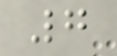7
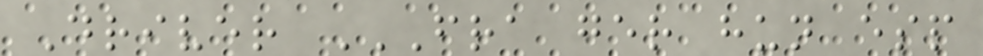Driver FRA GER HUN ESP
